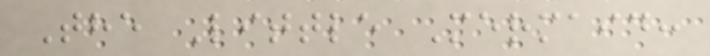The Little Mermaid:
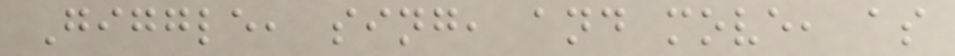Giggle, sing, and move, as
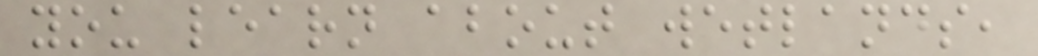you learn about wetlands,
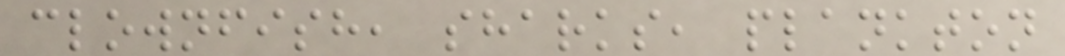clownfish, sharks, plankton
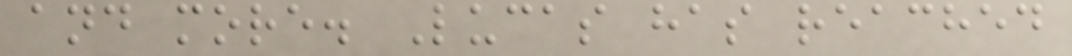and more. Lucas has reached
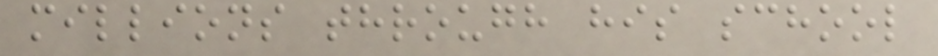millions through his school
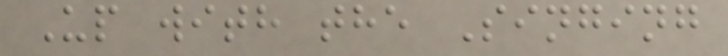Up with the Singing
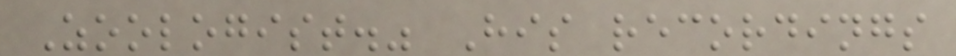Zoologist." His recordings
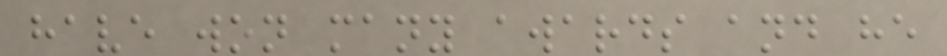have won many awards and he
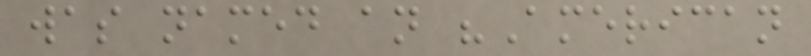was named an "American
